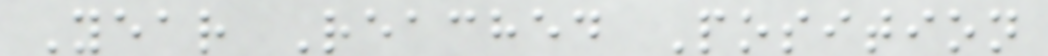Year Reached Position
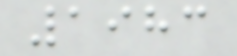1983
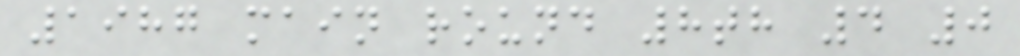1987 main round 8th 4 0
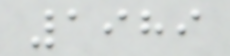1989
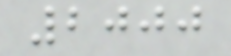2000
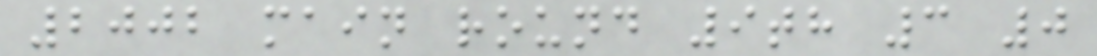2002 main round 9th 3 0
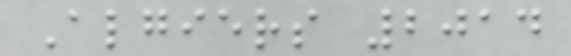Algiers 2014
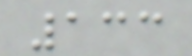133
